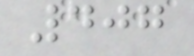407
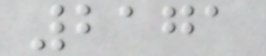2171
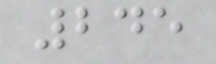245
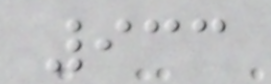933
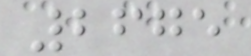2675
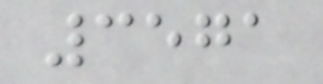3571
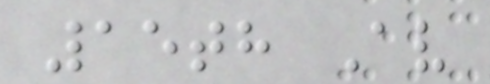15th Av
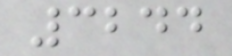3244
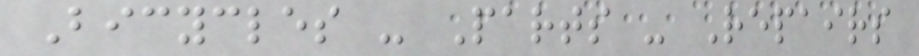Bicycles - Parts - Repairs
